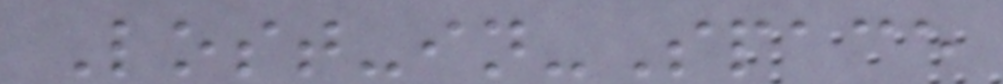Lost-in-Space
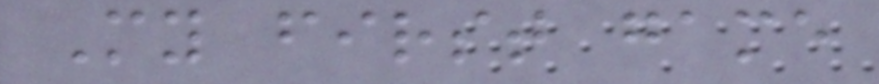My first game
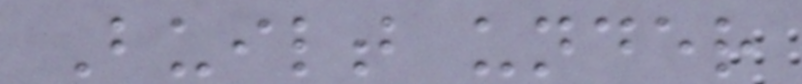Built under
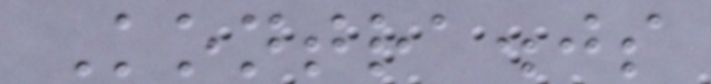Kontra.js
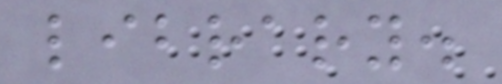library.
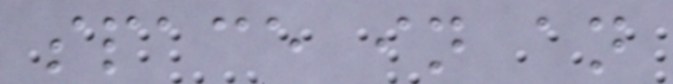space in an
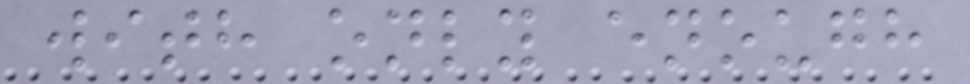with only enough
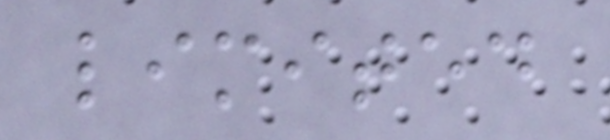limited
